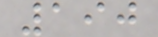190
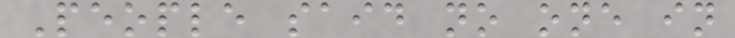People said no one in
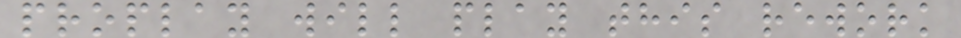proplay will play this rework
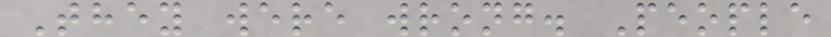They were wrong. People
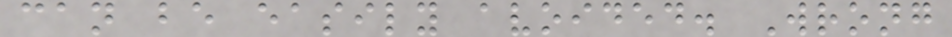can be easily avoided. Wrong
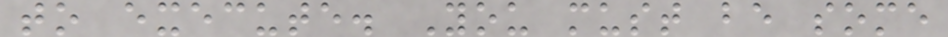to execute. You must be some
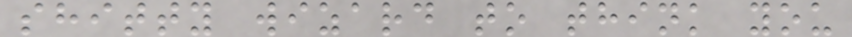shitty wizard to think you
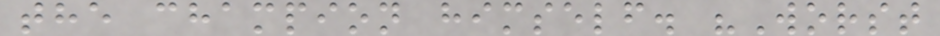the champion himself. "Worst
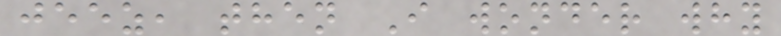jeez, then I wonder why
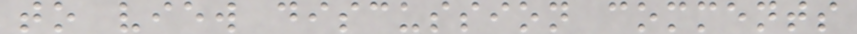to view discussion comments
